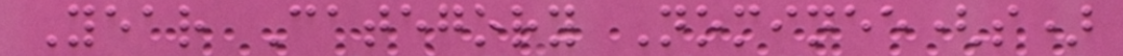Year Category Nominee(s)
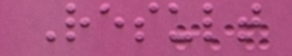Result
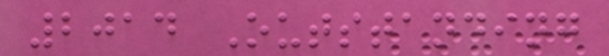2014 Outstanding
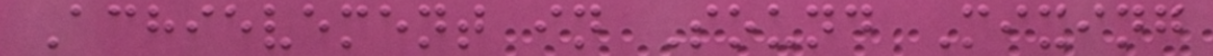Achievement in Sound Mixing
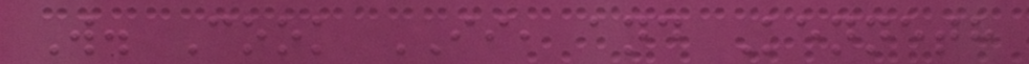W. Cook II, and Kenneth
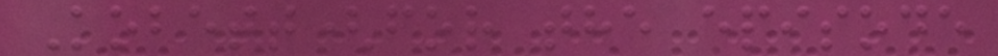Kobett(for the episode
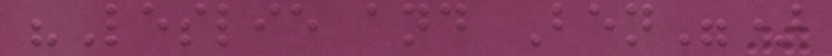"Leslie and Ben")
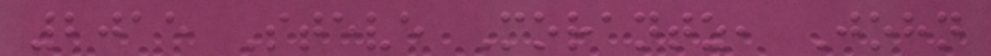2015 Steve Morantz, John
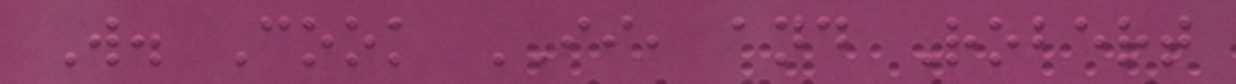W. Cook II, and Robert
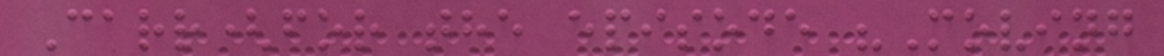Carr(for the episode "Moving
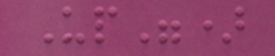Up")
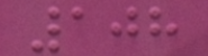108
